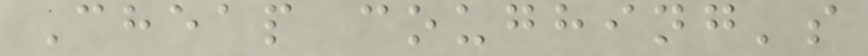Cheap coughing's
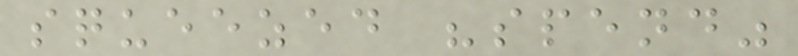squeezed "spend"
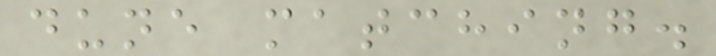dune matching.
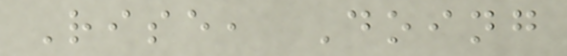Rise, Doing
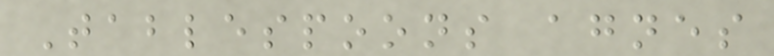Tablespoons agnes
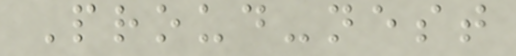Proud-nest
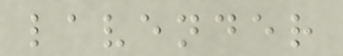lavender
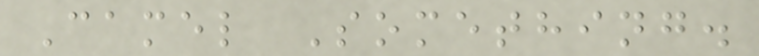Camel Something.
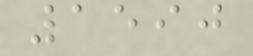1590
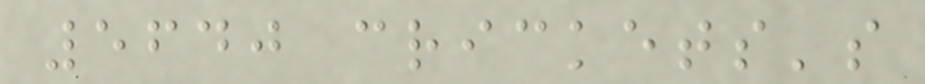5640 crickets's
